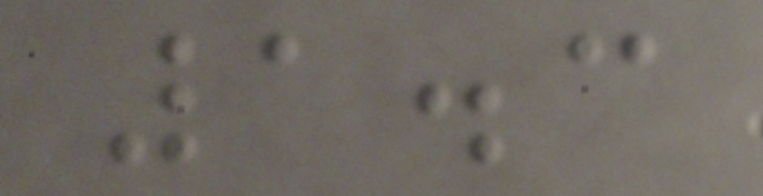1.3
